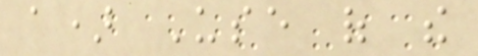a) Use of the
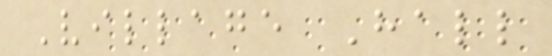Village Hall
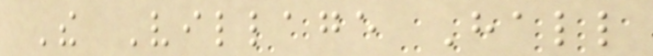The Village Hall
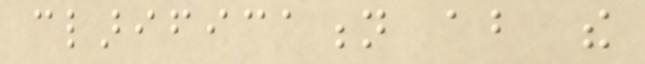clarification about the
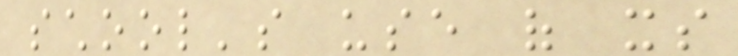school's use of its
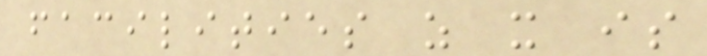facilities as it is
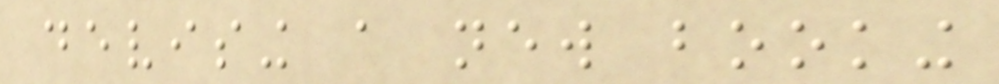devising a new booking
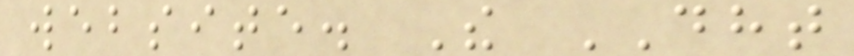website. The DHT
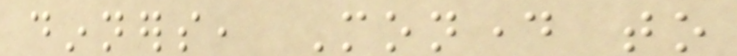dinners, Monday to
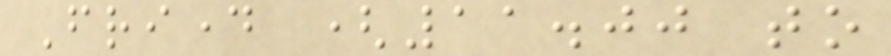Friday (11.00 to
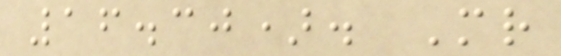16.30). Mr
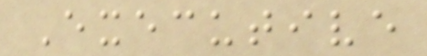Executive
